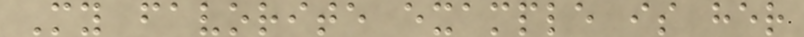My favorite example is her
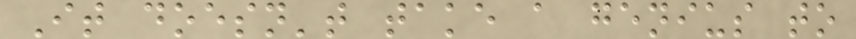It doesn't take a genius to
